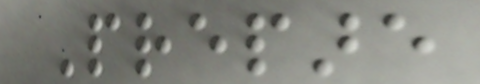Prepare
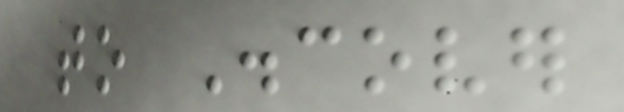to Discover
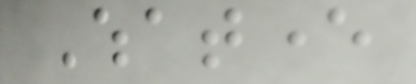Whatever
